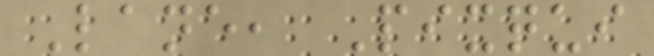Lane, Pixqui
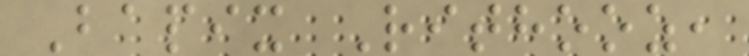Bapix Rithooz,
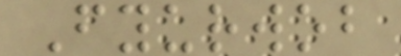Fyurwob
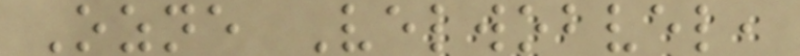Ozne Velwobvel,
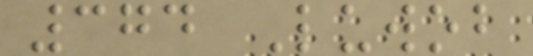374 Luwob
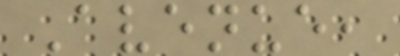Avenue,
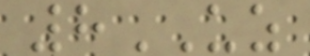8UZ
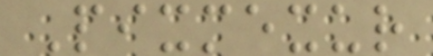Pixmexur
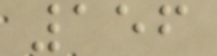156
